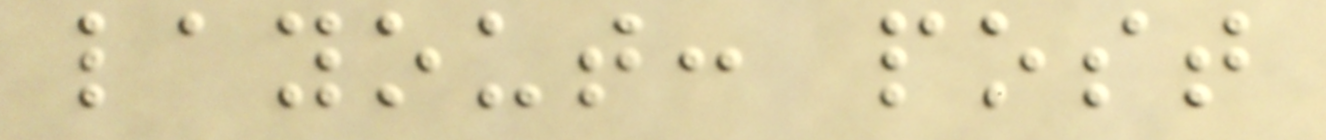layout: post
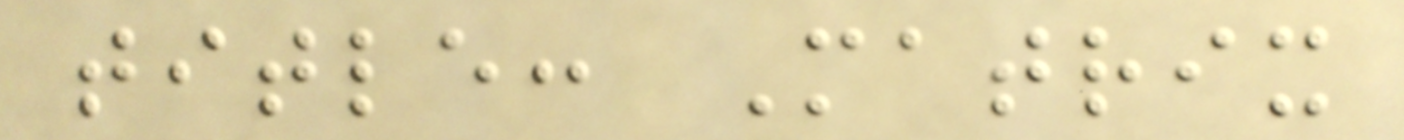title: Matrix
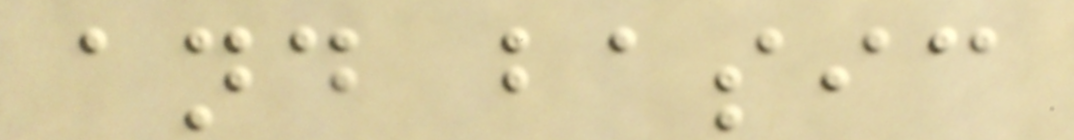and basic
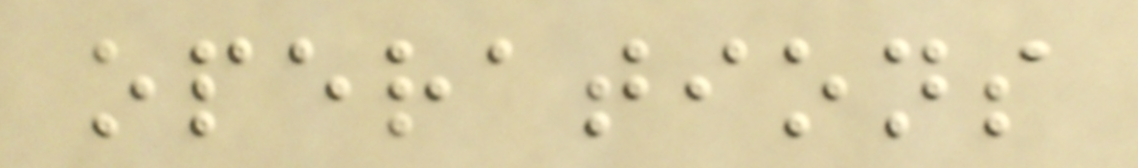operations
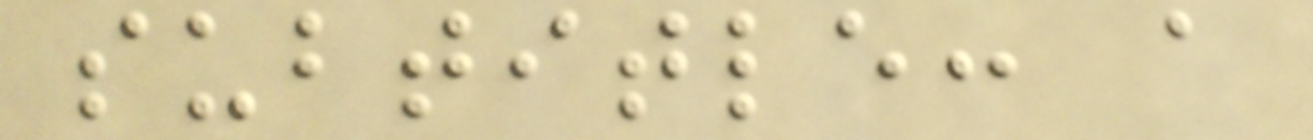subtitle: a
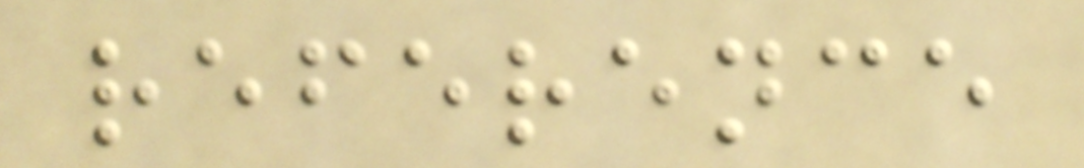reference
